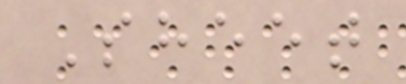Sheet
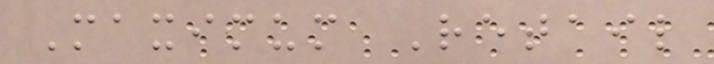Maximum Retail
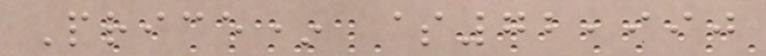Price* $72,990
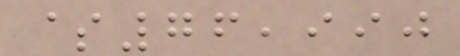$76,990
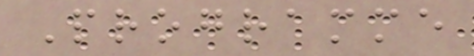Programme
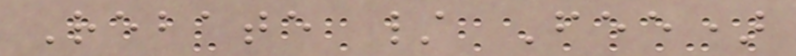Rebate / Fee)
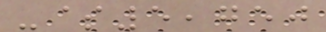-$5,750
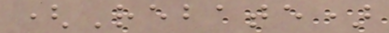(Rebate)
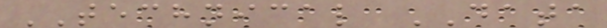TECHNICAL DATA
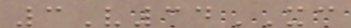3V34XC
